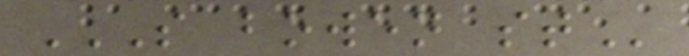S BOWEN ST
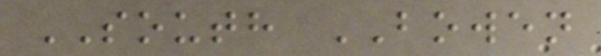SOUTH BOWEN
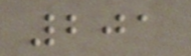201
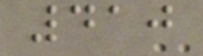410
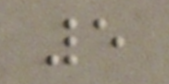5
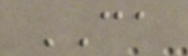CA
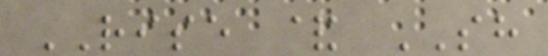RISE & SH
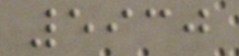5930
